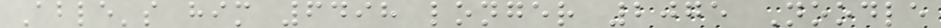Able's him 6498 longer 2075 Noodle
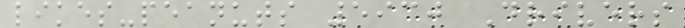likes-peanuts 5930 Drivers
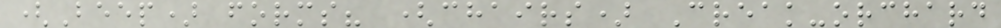(Beep) forms? (chairs) Creak-orchard
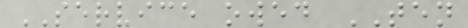SERVICE owed TEN
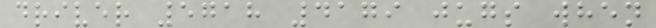driver 5718 4179 jugs when
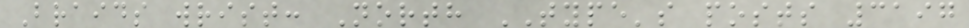Braids wrist: North TYPE's posts 3197
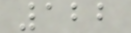122
